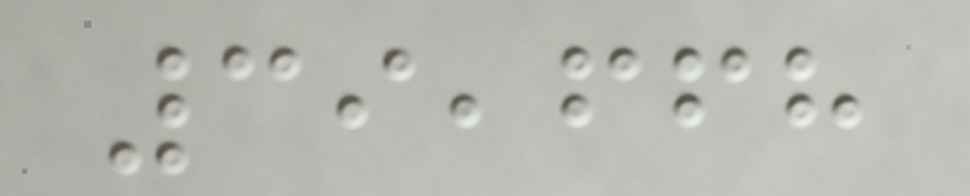39,668
